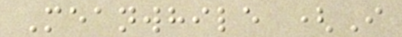Meanwhile (I
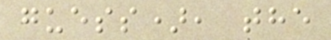guess), the
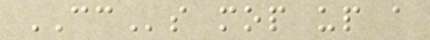CCs mop up a
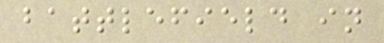battlefield in
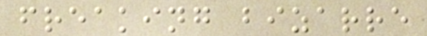freaking bizarre
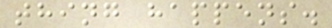thing happens.
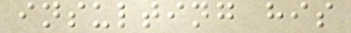insulting his
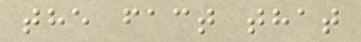the fact that
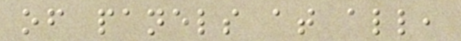of panels at all,
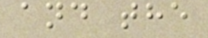and the
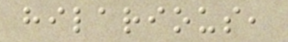hilarious,
